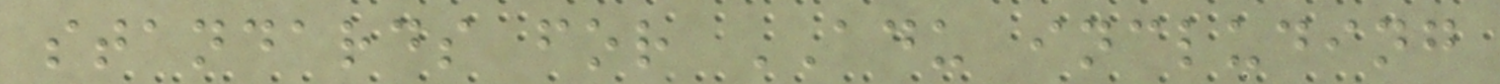standards for ADU including
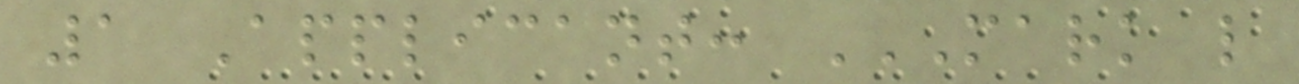1 Applicant: MARK L
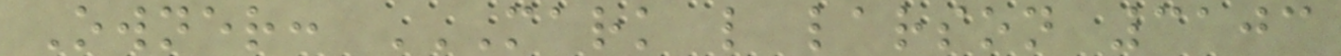Owner: MARK L LARSON 3103
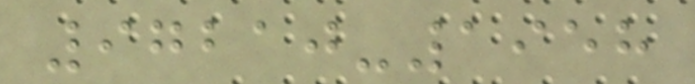97210-1958
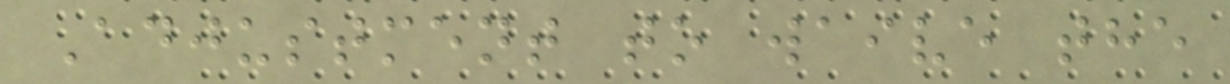Adjustment to waive the
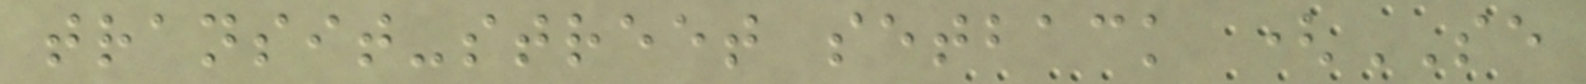transit-street setback (SE
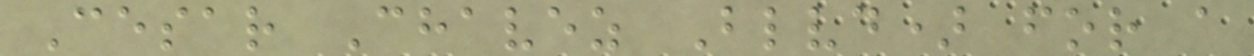Cesar Chavez Blvd) for a
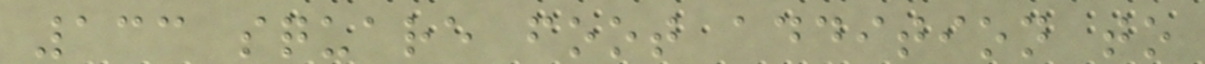133 square foot addition to
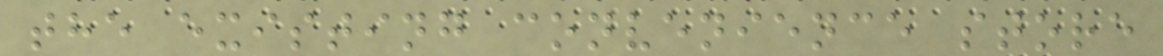the existing convenience store
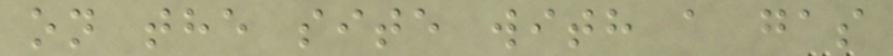on the site with a gas
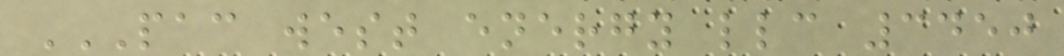PAC WEST ENERGY LLC 3450
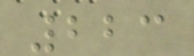223
